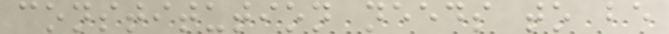constitution needs to be
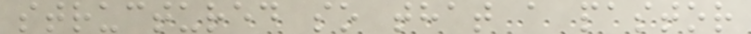structured so that a pastor
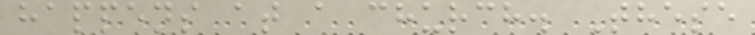happens at a church. These
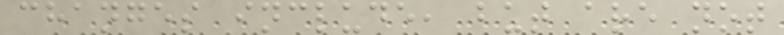changes include, but are not
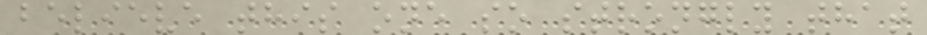believe this one so strongly that
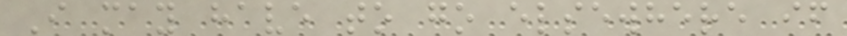I may have to go elsewhere if
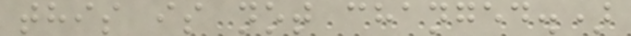this is not changed.)
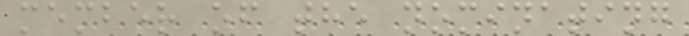member of the nominating
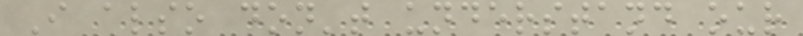I also don't understand our
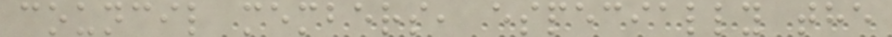council members, especially the
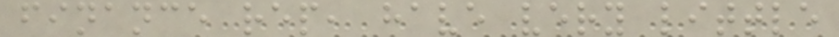finance rep, have very little
